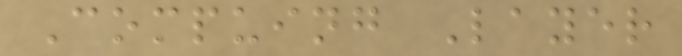Compuing Layer
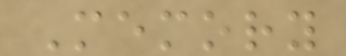Memory
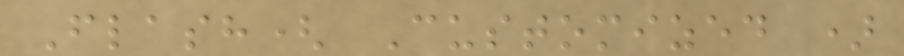Flash( Customized )
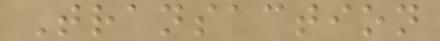Transaction
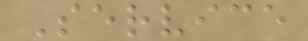Service
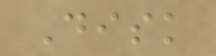Disk
